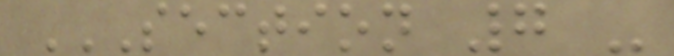SECTION 7 -
